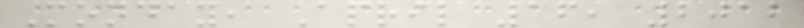Monday, April 16, 2012
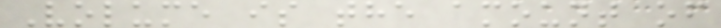Volume is the amount of
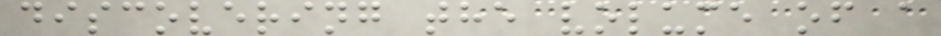discovering the volume of a
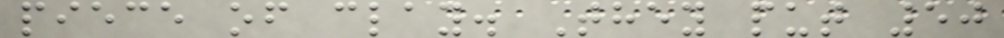piece of clay. They put 50
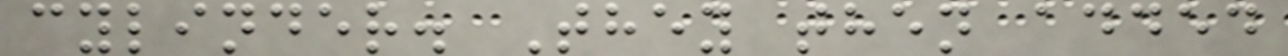cylinder. They then added
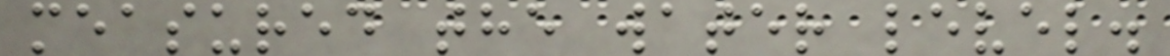measured the water level.
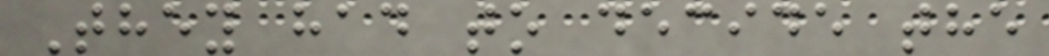They had to decide the
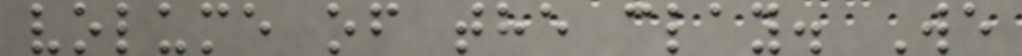volume of the clay. We
